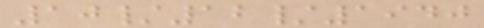10/12/1940
